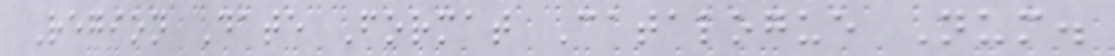Region Date Format Catalogue Num.
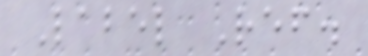Label Ref.
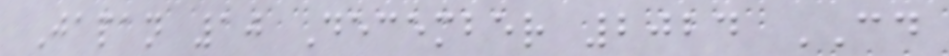Japan 10 December 2024 CD
